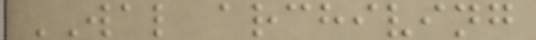WAL archiving
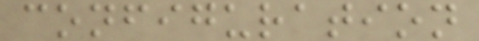configuration
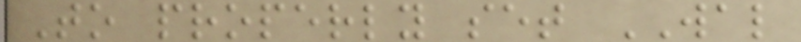To properly set WAL
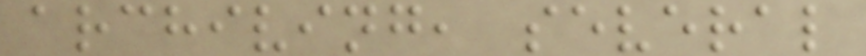archiving, several
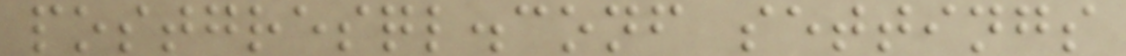postgresql.conf settings
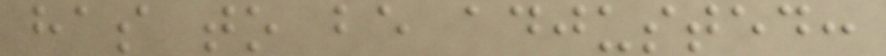has to be adjusted:
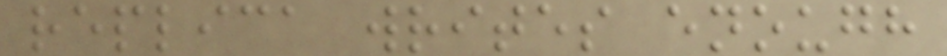replica writes enough
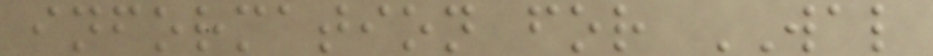information for WAL
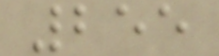255
